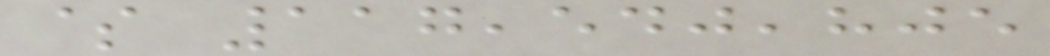$ 117,540,805
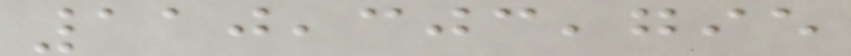110,303,795
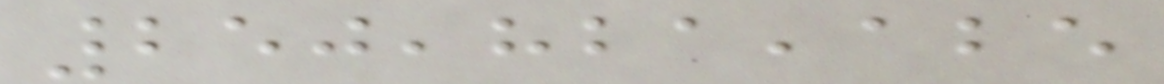250,821,125
